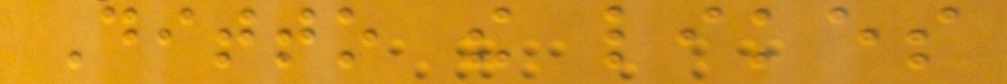Ditto the likes
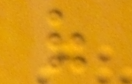of
